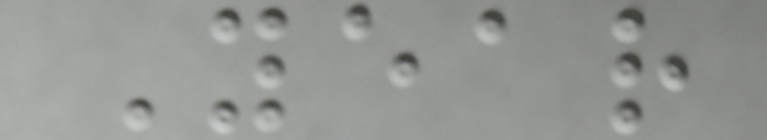Year
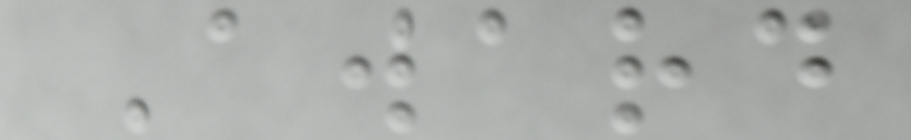Award
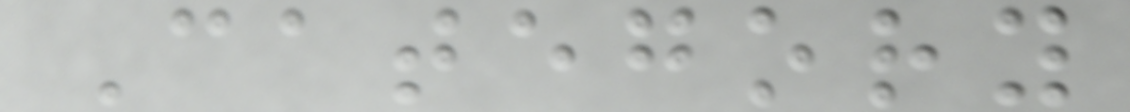Category
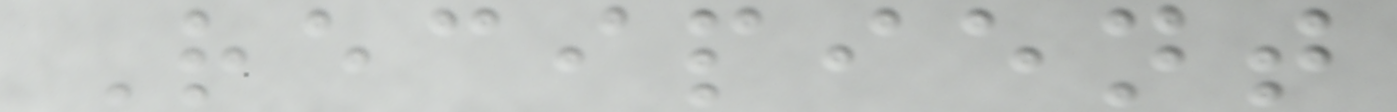Recipient
